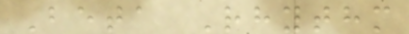Beta Rhythm
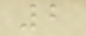2
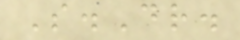S.Dr.
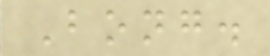Bong.
